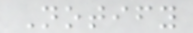Notify
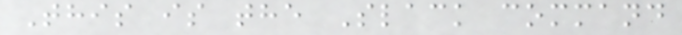This is the Slack command
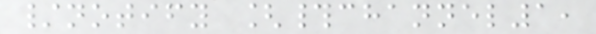/notify [#channel1,
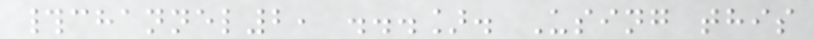#channel2, ...]. Using this
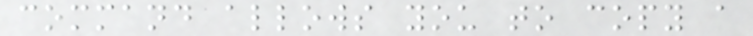command allows you to copy a
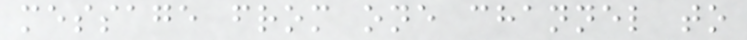message from one channel to
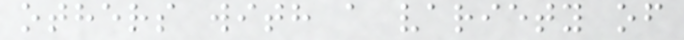others with a variety of
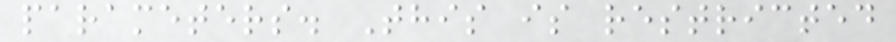parameters. This is restricted
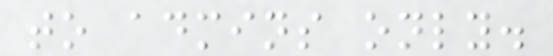to admins only.
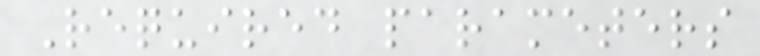Required parameters
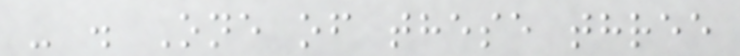- . One of these three
